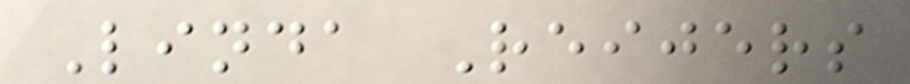Linda Reijers
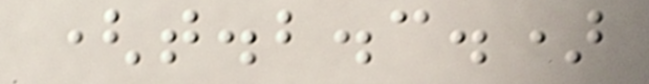(t.b.c.)
